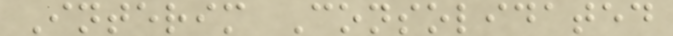Interim Consolidated
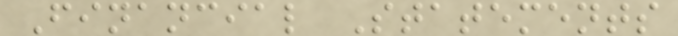Financial Statements
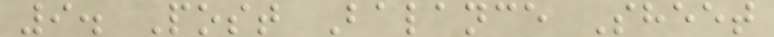9. Post Balance Sheet
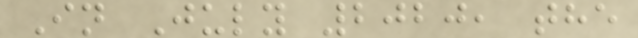In July 2020, the
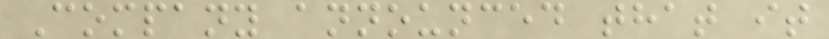Company announced that it
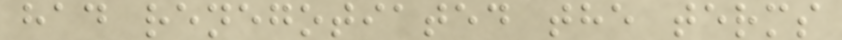had renegotiated the terms
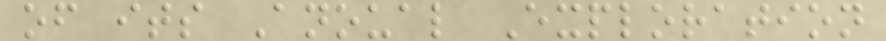of its Anoual Exploration
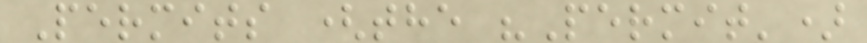Permits (the "Permit')
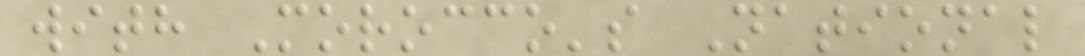with Morocco's National
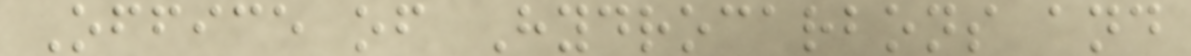Office of Hydrocarbons and
